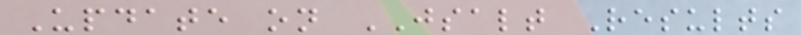Update on JSALT Results
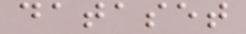dataset
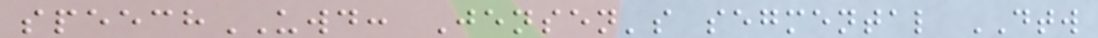speechUWD: Jensen's segmental DTW
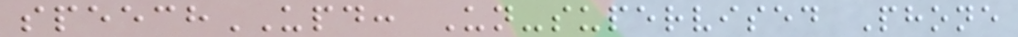speechUPD: Un-supervised Phone
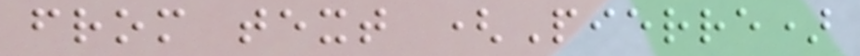from text (Pierre)
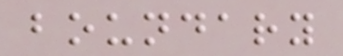boundary
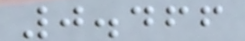0.466
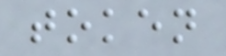token
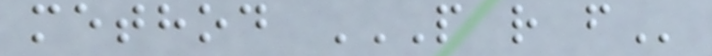method P R F
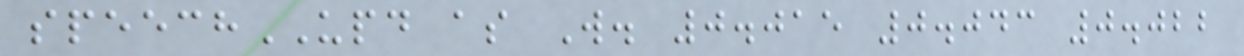speechUPD as W. 0.015 0.043 0.022
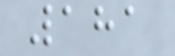181
